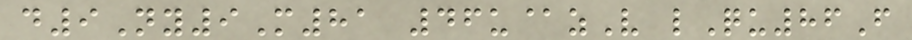d9Ny9M81 46u@zV lQu86F
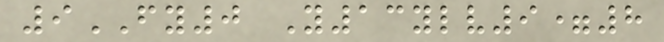9FY0 Y13ylv9=8
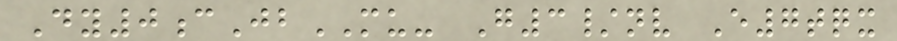Dy0cJbMU- G3/nv E7tqx
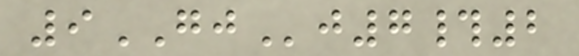9GJj7#2
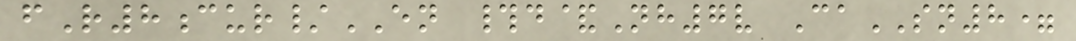fR8cur/EN #d&Nh7v CaSN8=
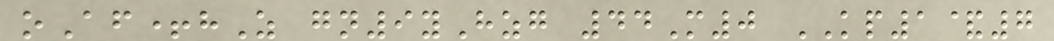oAf+hZ gn9yHzg 44M0 KP1&7
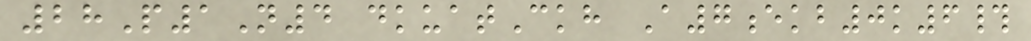28P1N4 dkuatCkh A7ekb0k6#
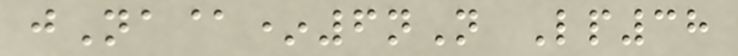jNa@*6nN Lp38
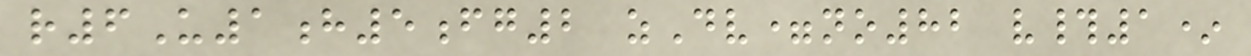r6U1h5fg2 zDv=no82 v#1*
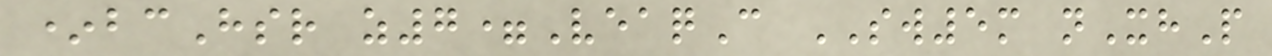*bcHsr z7=VeaqC SW5m nXhP
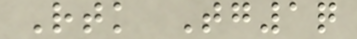Rtk Tg1q
